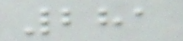281
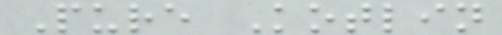Pure Kotlin
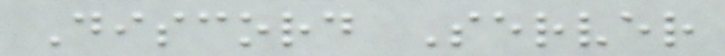Discord Server
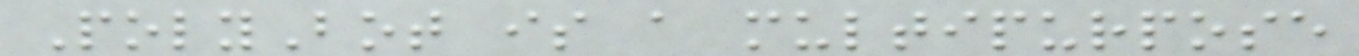PolyBot is a multipurpose
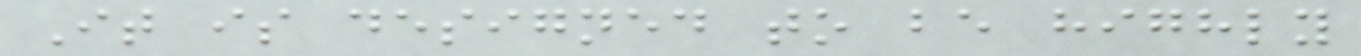It is designed to be highly
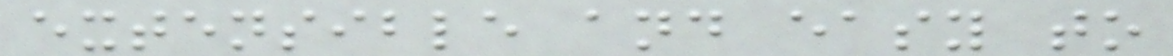extensible and easy to
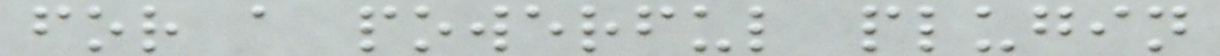for a powerful plugin
